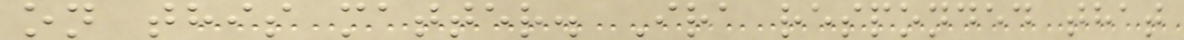on this matter. Ira responded that
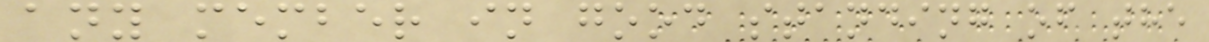any member in good standing of the
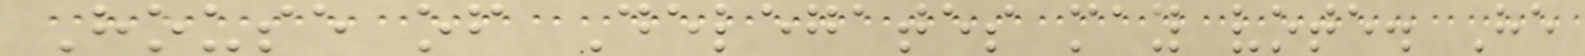House of Delegates may vote. He
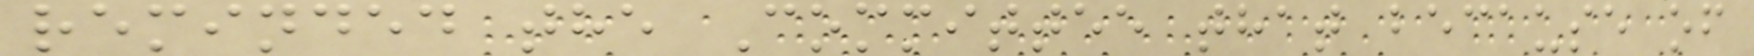reminded the Committee that because of
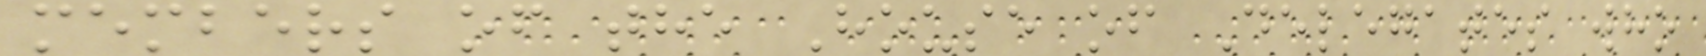members of the House of Delegates who
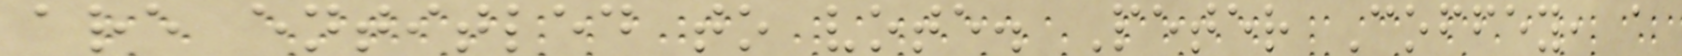are entitled to vote. Peter Coffey, a
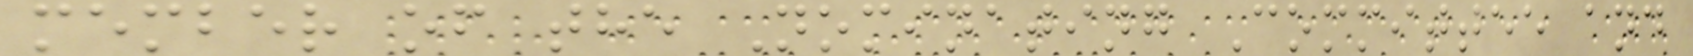member of the Nominating Committee and
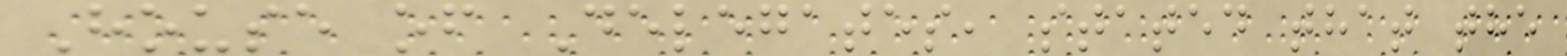House of Delegates, stated that the
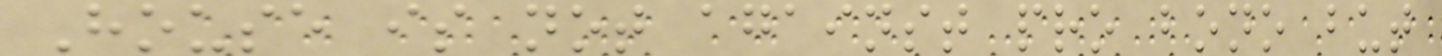House is not against pro bono but
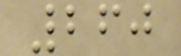260
